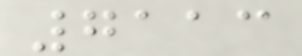7113
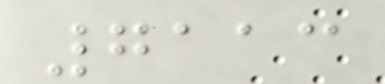7113
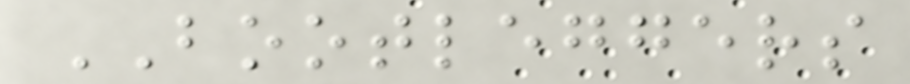BOOTLEGGERS
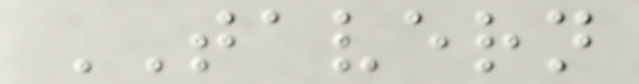TAVERN
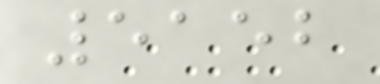5152
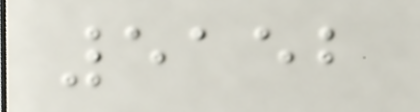5152
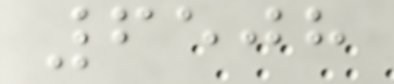6508
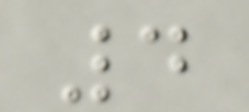4
